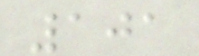101
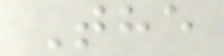The
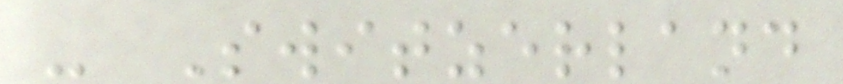- Switzerland
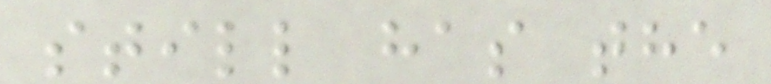still has the
